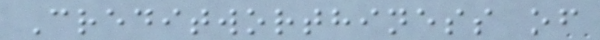Creditworthiness of
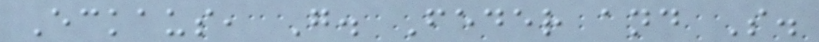Eckaus, G. Feder and S.
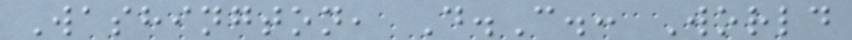Washington, D.C.: World
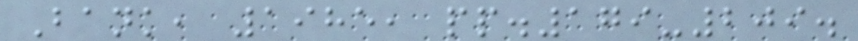Bank, 1985, pp.179-209.
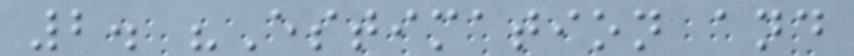2. "Estimation and
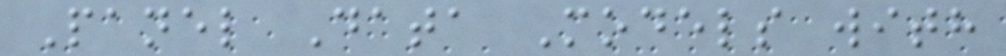Panel Data Models with
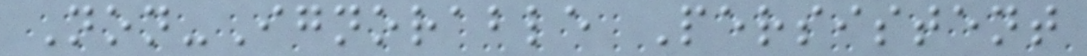Non-Ignorable Persistent
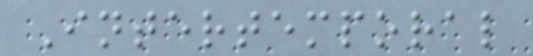Intertemporal
